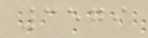3579
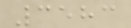3583
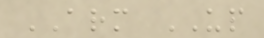ARM UP
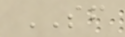SF
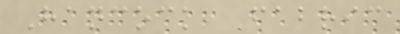Hancock Fabric
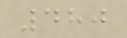480
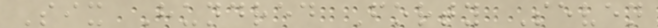Six Hundred Forty Seven
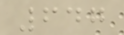647
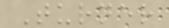Turner
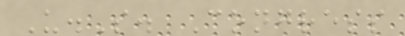U.S. Congress
